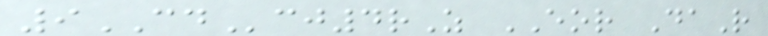9CDcj4rZ EOR DaR
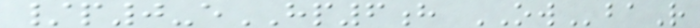/p0-eHP6h OWbaR
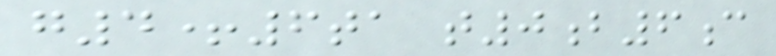g4+6ta t0b6c
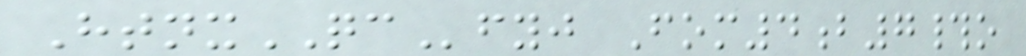HtnxQCfyj Fom4b7#o
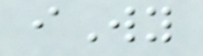iWy
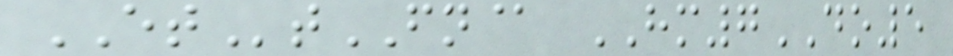ETtFN@ HM7DO5
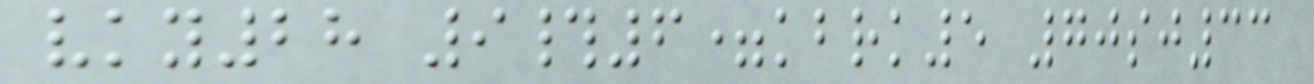vky28 9#6=kbrk5 70sj33
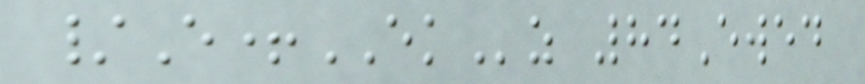/E+EKz 84Ewed
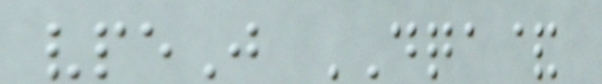vpeJ DQA&
